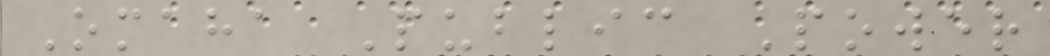Omaha Public Power
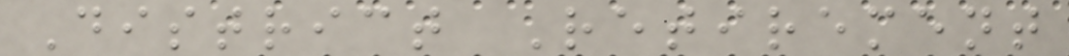District Retirement
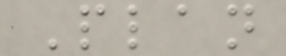Plan
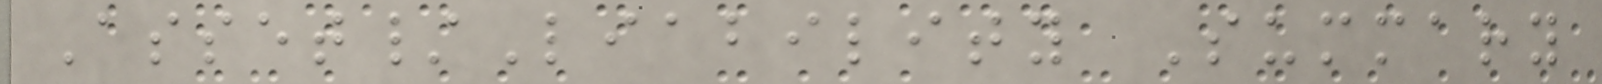Asset/Liability Summary
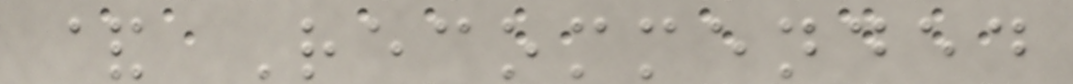& Recommended
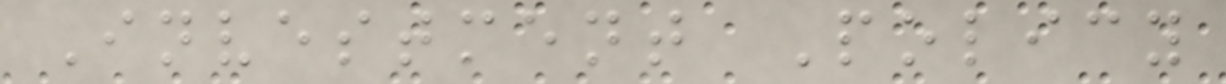Investment Policy
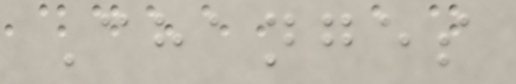Changes
